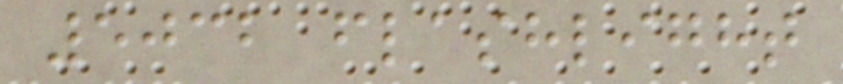5032 flashlight
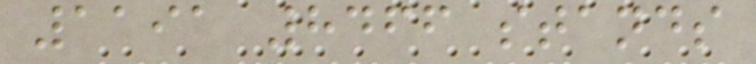1191 8466 stands
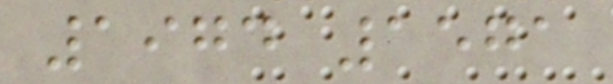1974 1571
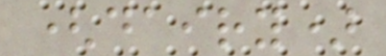(dairy)
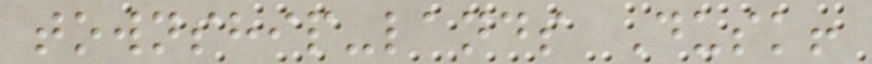township-lands Dusk!
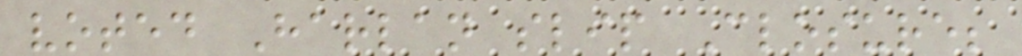voted Harlan slip Closure;
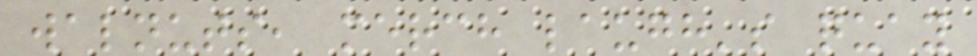walnuts, merch laugh's quay
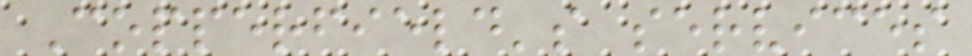Copperfield's services
